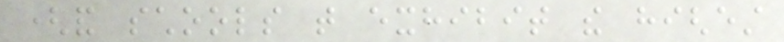(and schools that exhibit the highest
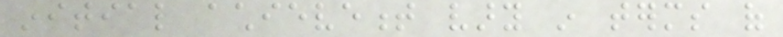initial achievement vary in terms of
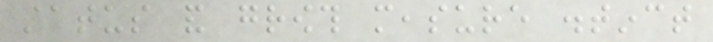status and growth measure distinct
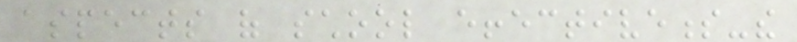aspects of school effectiveness-the
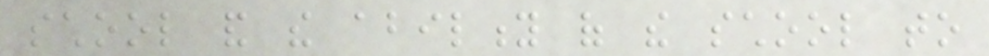school and the ability of the school to
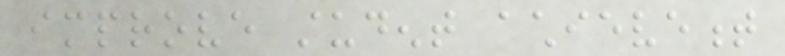improve student achievement
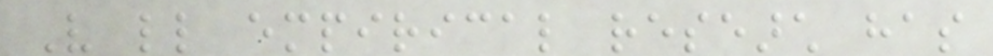Very little empirical research has
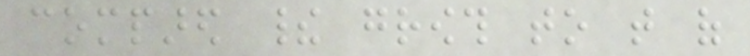compared their growth to that of
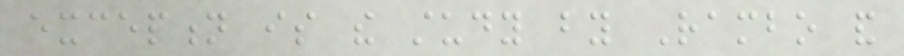exception is the study by Rambo and
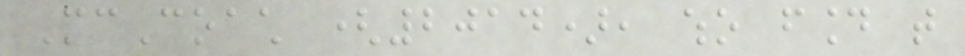McCoach (2014), who found that
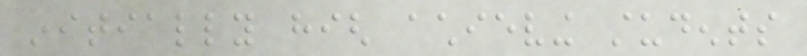initially high achieving students
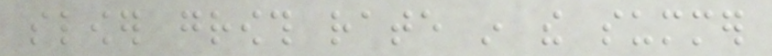slower growth rate in the summer
